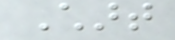Chart
